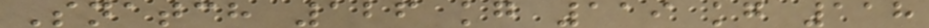Snatch 126 kg 119 kg 118
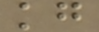kg
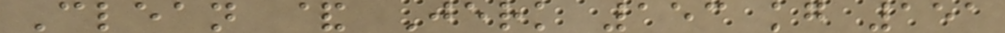Clean & Jerk 153 kg 151
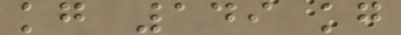kg 149 kg
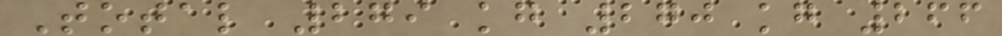Total 279 kg 270 kg 266
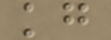kg
